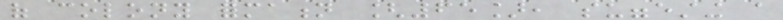of colony formation [65], suggesting a
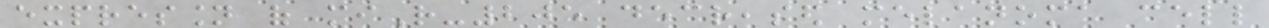expression of miR-205 decreased melanoma cell
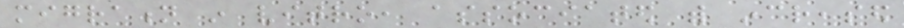migration in vitro, associated with increased
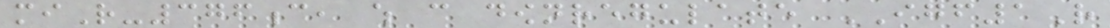miR-376c, which can downregulate IGF1R
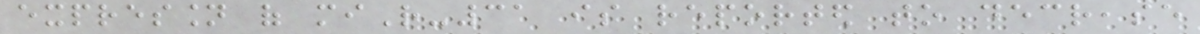expression of miR-31 is reported to decrease
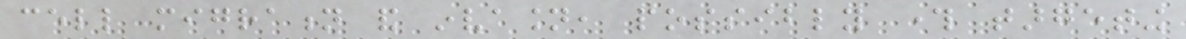cell migration and invasion, possibly through targeting
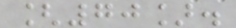[70].
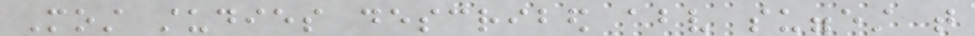Most studies described above suggest that
